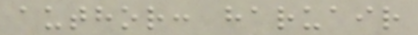author: haruair
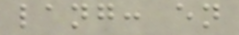lang: en
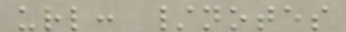url: /notes
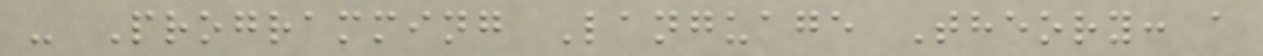- Programming Language Theory: a
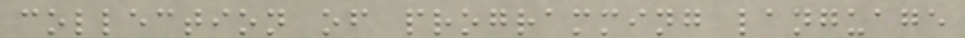collection of programming language
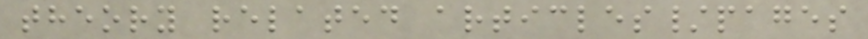theory related articles/pages
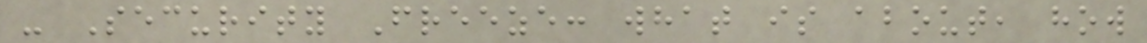- Security Freeze: what is about, how
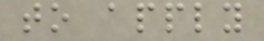to apply
